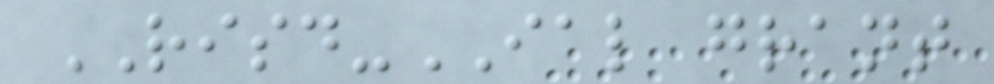RISD-IAL grant
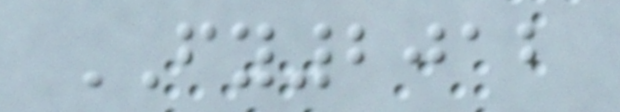FY2012
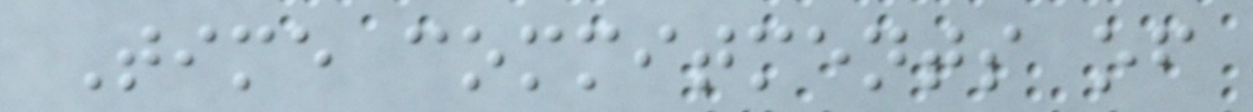Time commitments of
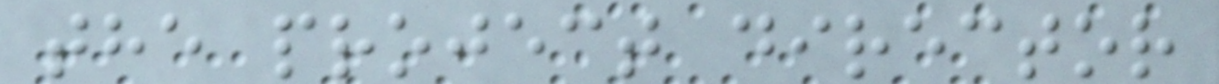the project director
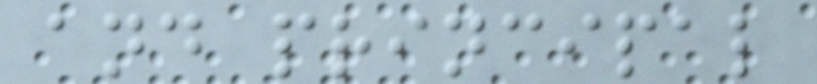and principal
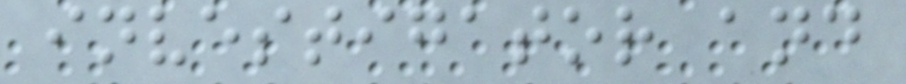investigator and
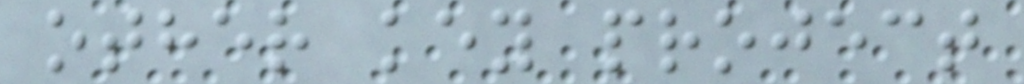other key project
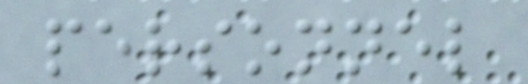personnel
